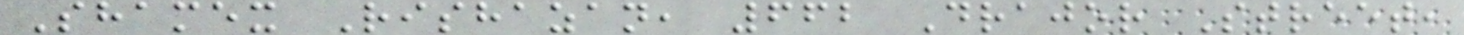Shamex Rishazan, 662 Drajor Street,
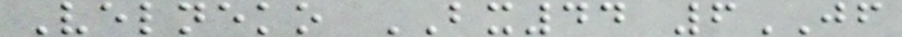Velneko BX44 6JF
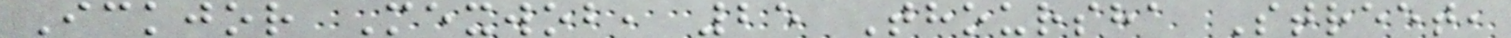Ickjor Mexwob, 25 Thoursha Street,
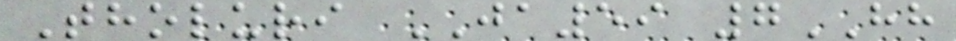Tholuri JA59 7HH
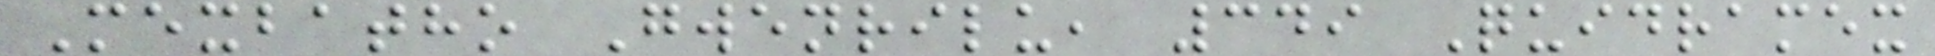Mexbatho Gwenrilu, 349 Quidramex
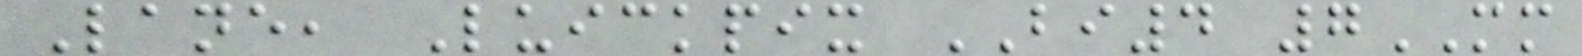Lane, Luickpix BI4 7MM
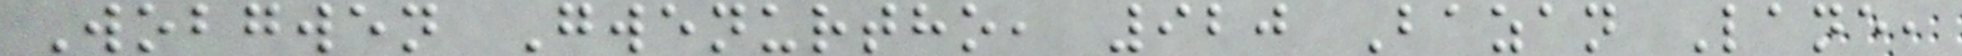Wobgwen Gwenurtho, 920 Bazan Lane,
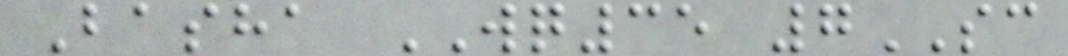Basha WQ35 7SC
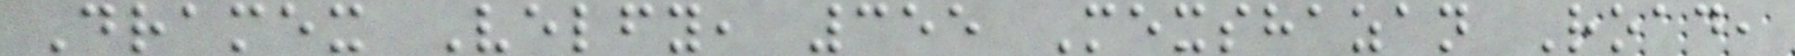Dramex Velfy, 355 Mexshazan Road,
